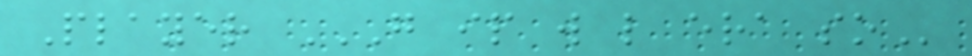Player G IP W L ERA SO
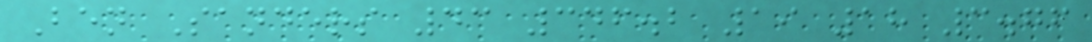Ben Sanders 43 346.2 19 18 3.76
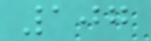107
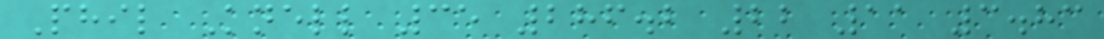Phil Knell 35 286.2 22 11 3.83
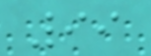99
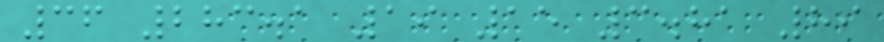36 283.1 19 15 3.81 89
